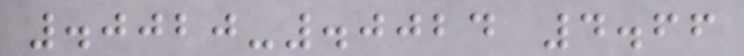.0020-.0024 4.66
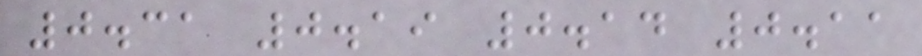0.31 0.19 0.14 0.11
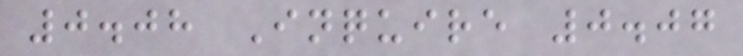0.08 Inquire 0.07
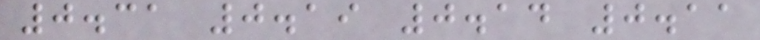0.31 0.19 0.14 0.11
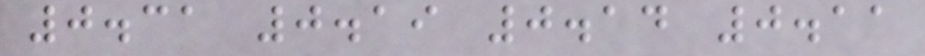0.31 0.19 0.14 0.11
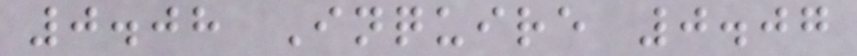0.08 Inquire 0.07
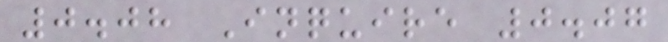0.08 Inquire 0.07
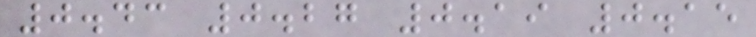0.43 0.27 0.19 0.15
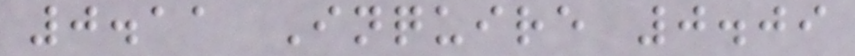0.11 Inquire 0.09
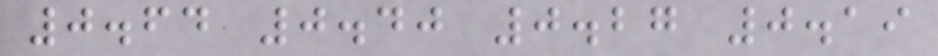0.64 0.40 0.27 0.19
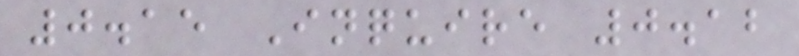0.15 Inquire 0.12
